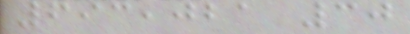693,021 30
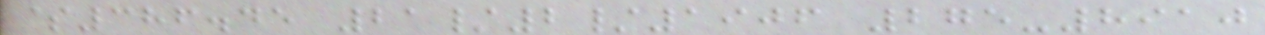$386.45 21/2/1906 275-8910
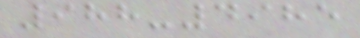988-4985
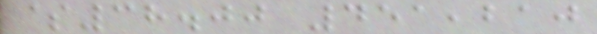$38.00 451,210
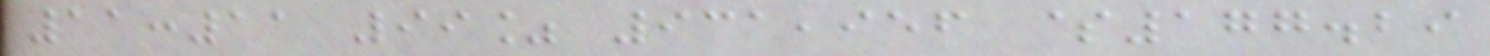11:11 99% 931,956 $177.29
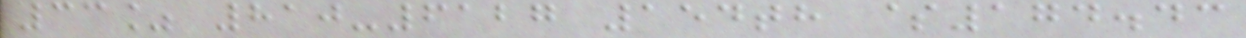33% 810-6127 154th $174.43
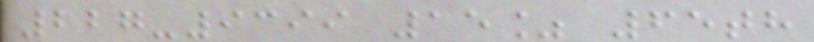227-9399 15% 65th
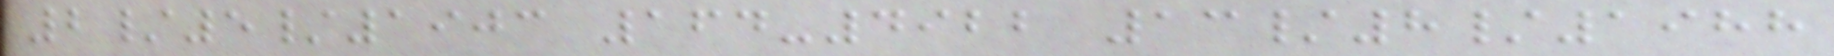2/5/1903 164-4922 13/8/1988
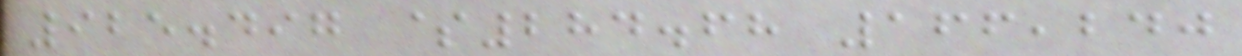925.497 $284.68 166,240
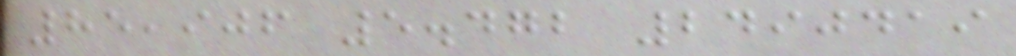85,906 5.472 2490419
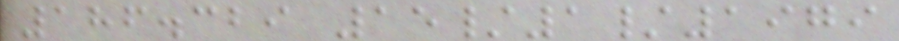186.329 15/1/1979
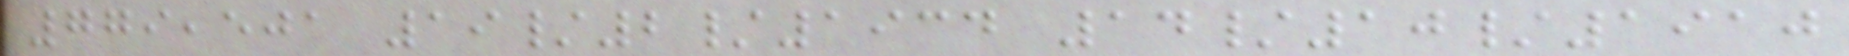779,501 19/2/1934 14/10/1910
